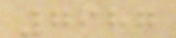7987
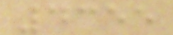4355
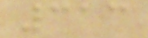313
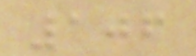106
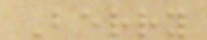Berry
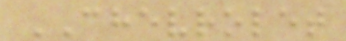CHEVROLET
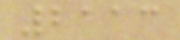2113
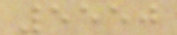5550
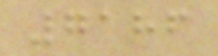7186
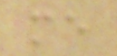me
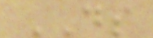DS
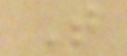T
